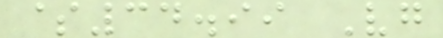$34.99 Vg
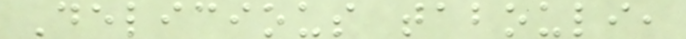Delicious tabouli,
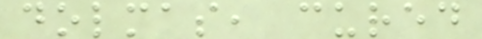dolmas, cured
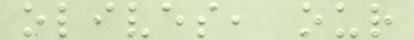olives, our
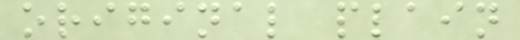original plain
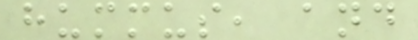hummus, and
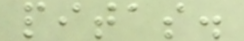pitas.
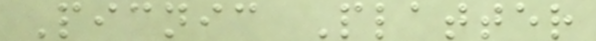Picnic Platter
